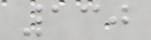130
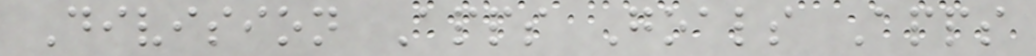Division Apps Goals Apps
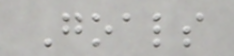Goals
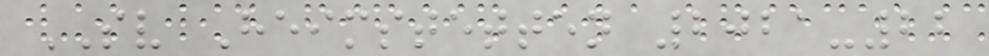SV Heimstetten 2021-22
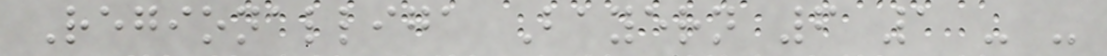Regionalliga Bayern 6 1 - -
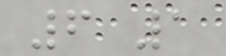6 1
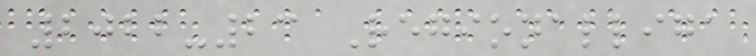2022-23 Regionalliga
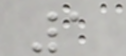1
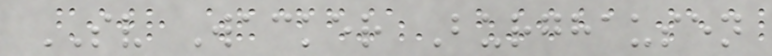SV Wacker Burghausen
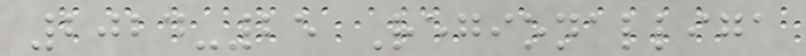2024-25 Regionalliga
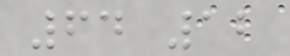64 12
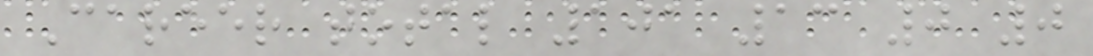Career total 101 13 0 0
